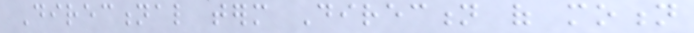Directional term Direction of motion
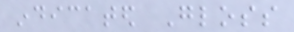indicated Gloss
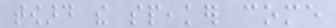toward the speaker come
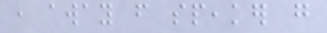, away from speaker go
